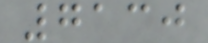7130
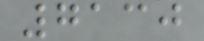7130
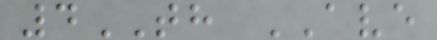4TH AVE
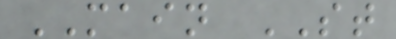MAIN ST
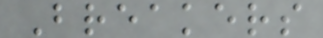Breakers
